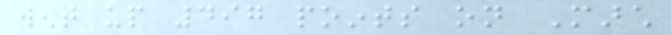went up 497 points on March
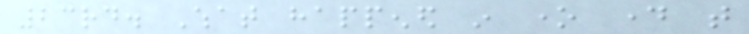23rd. What happened in one day that
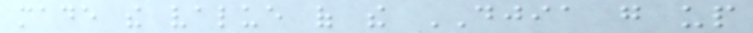made the value of the DJIA go up
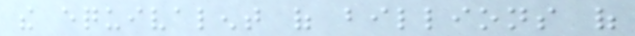the equivalent of billions of
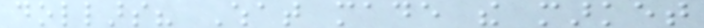dollars? What made the market
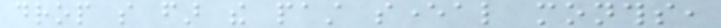drop so far the past several months,
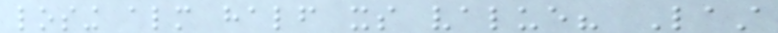losing almost half its value? Last
